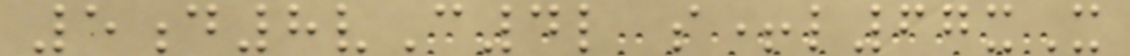5d8vC4l s+l67xX
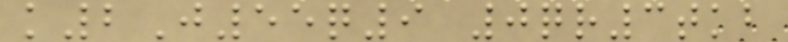k2J55q9 0qr3tkb
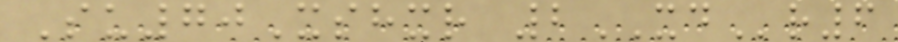Su70Xshxr 2XDr6
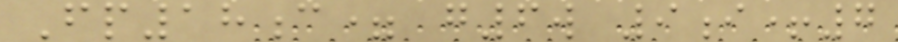Fp18c= g6w 9i+7
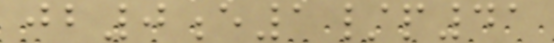jb0e1/p41
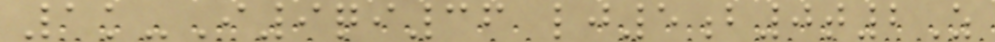1k-I9qi36 lj5b0t2Z
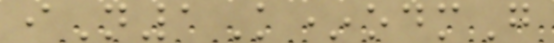iN1K*odmG
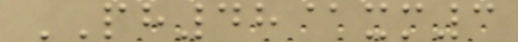PH48@xm3
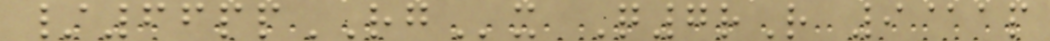/66ppRGx Q7rR 9@ap
